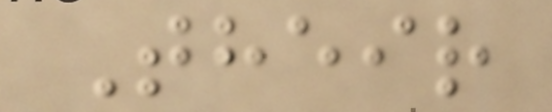Their
